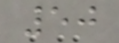50
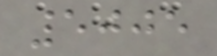5005
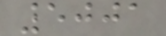5001
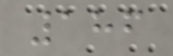186
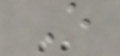E
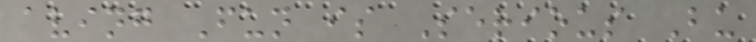aving Fun is Serious Bu
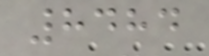8484
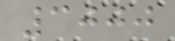3000
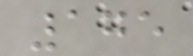175
